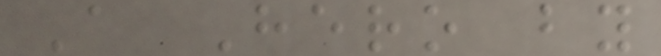A Hero by
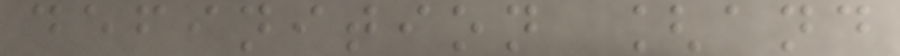definition [and
